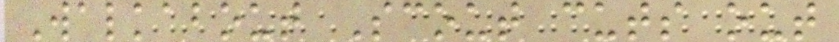Walkabout Scout cuts out
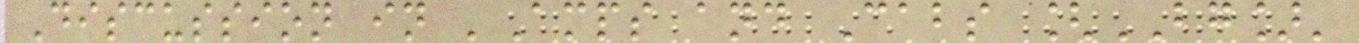Discussion in 'Amps and Cabs [BG]'
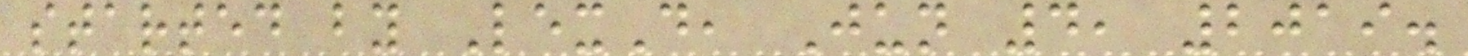started by LexD, Jun 4, 2019.
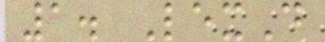1. LexD
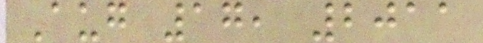Aug 17, 2011
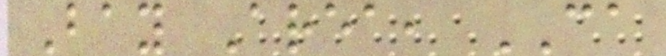Bay Area, CA
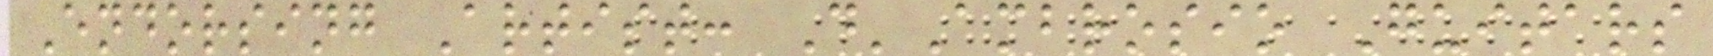Endorsing Artist: D'Ambrosio Guitars
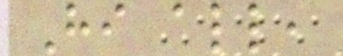Hi all,
